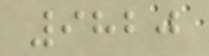9820
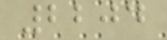2204
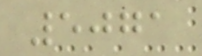5071
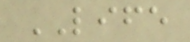LIFE
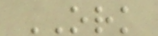ORK
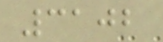3102
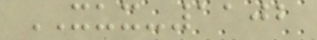XUX-1102
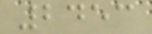2453
